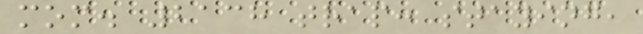mom. 2138 trap: staying,
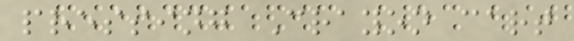pressing Crayon cart
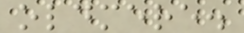oldmere.
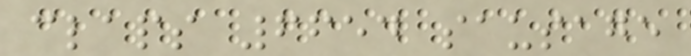claps 6654 sausage
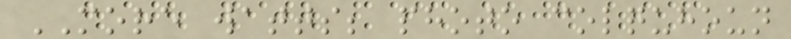MORE watts; photo colquhoun
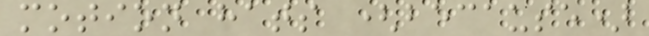motion hats (because)
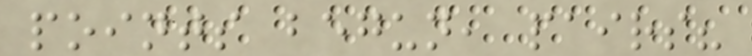points begun, pairs?
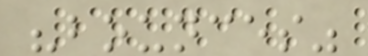"bounces"
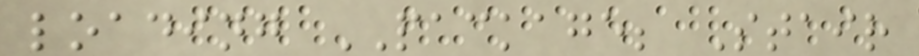loading PACKAGE; Stair
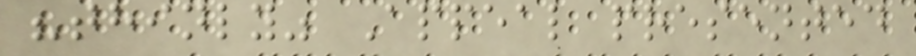"thinly" Appeal presented
